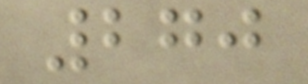270
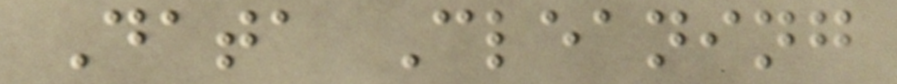Data Cleaning
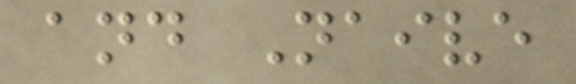and Naive
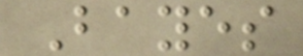Bayes
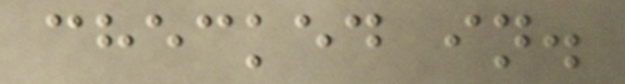checked in.
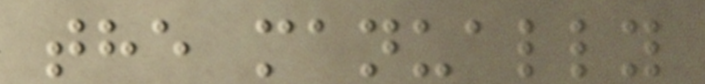the manually
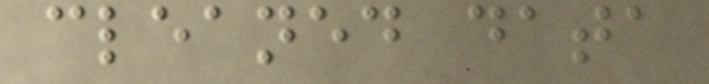cleaned data
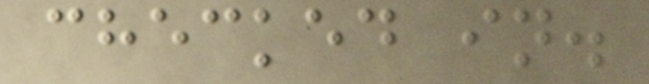checked in.
